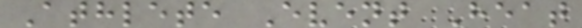Athlete Event Heat
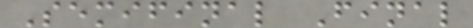Semifinal Final
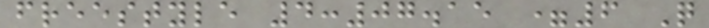freestyle 4:07.15 =6 Q
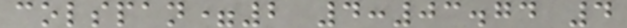colspan=2 4:03.74 4
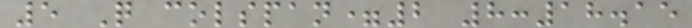5 Q colspan=2 8:18.15
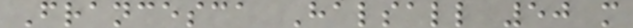Francesca Halsall 50 m
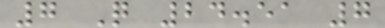7 Q 24.51 7
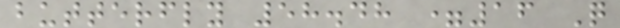butterfly 58.48 =16 Q
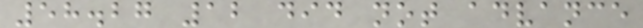58.27 12 did not advance
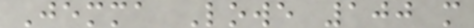Jemma Lowe 100 m
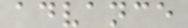advance
